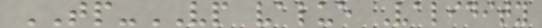TP-VP value Validity
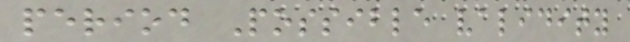period Possible validity
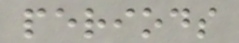periods
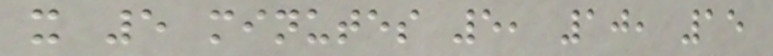x 5 minutes 5, 10, 15
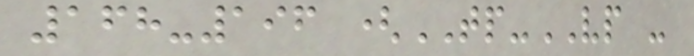168-196 (TP-VP -
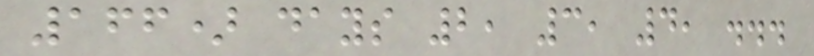166) days 2, 3, 4, ...
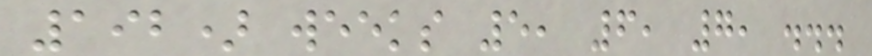192) weeks 5, 6, 7, ...
